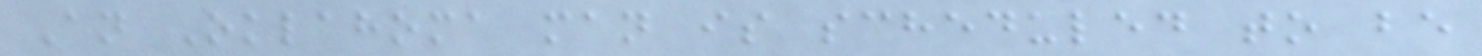An Oklahoma man is scheduled to be
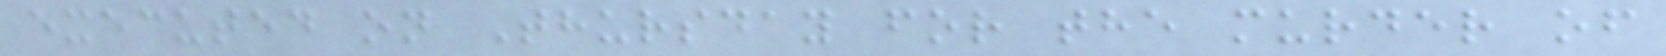executed on Thursday for the murder of
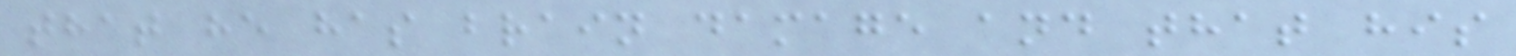that he has brain damage and that his
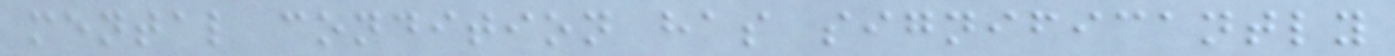mental condition has significantly
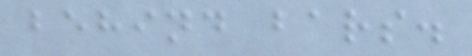behind bars.
